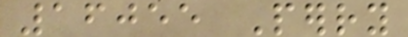16055 Perry
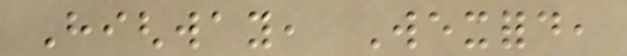Highway, Wexford,
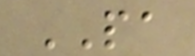PA
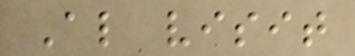Also visit
